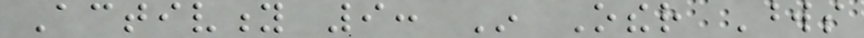Activity 9: In Other Words
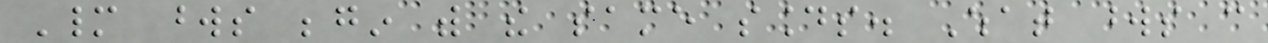Many words begin with the same sounds. What words can
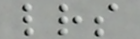letters
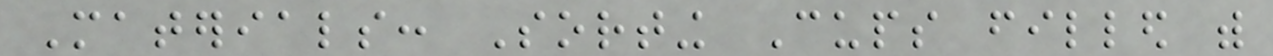Materials: Sorting Cups filled with
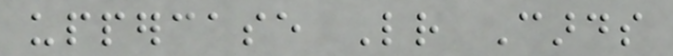uppercase Letter Cards
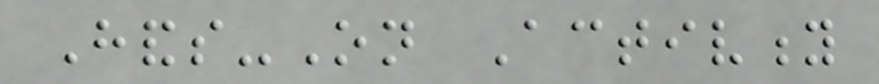Hands-On Activity
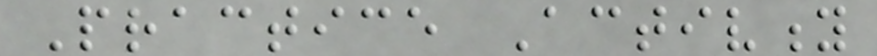Practice Activity
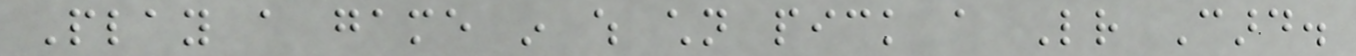Play a game in which children pick a Letter Card.
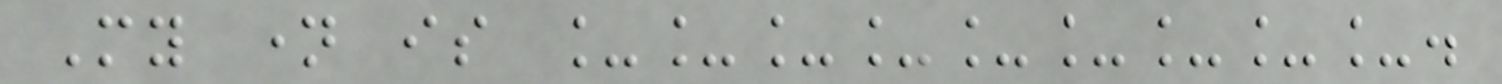My name is _________.
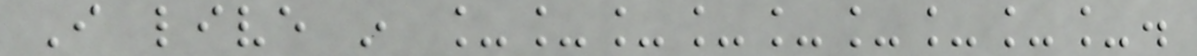I live in _________.
